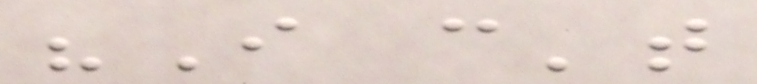"I can't
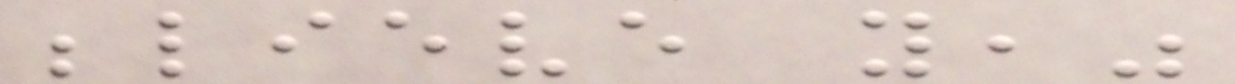believe you,"
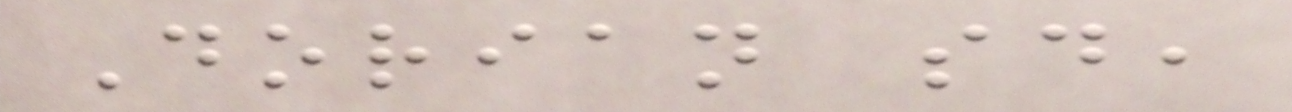Dorian said,
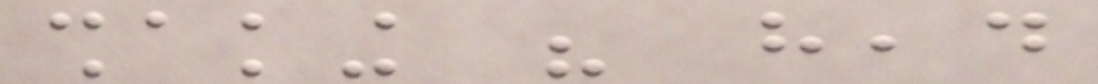shaking his head
